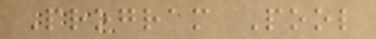Program Pool
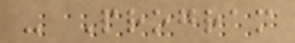- Program
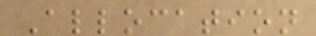Allocation
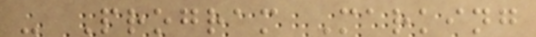- Program Marking
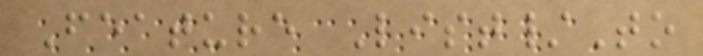Feature List/To
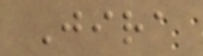Jira
